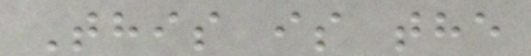This is the
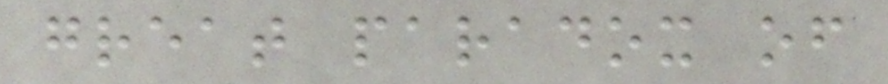great paradox of
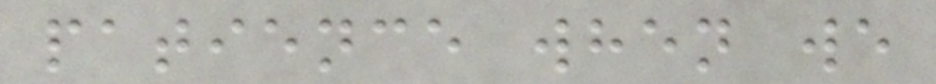patience when we
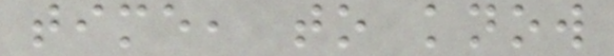time, to know
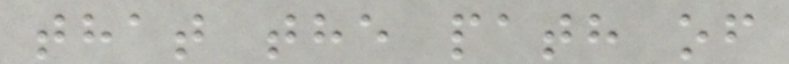that the path of
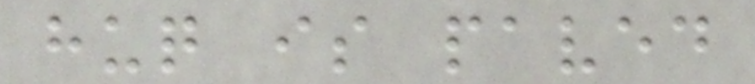huq is paved
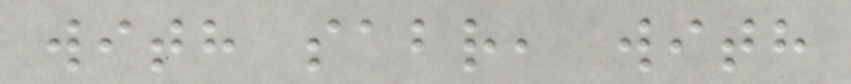with sabr, with
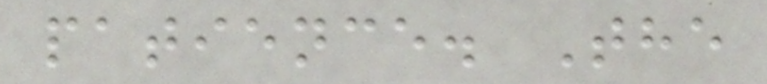patience. The
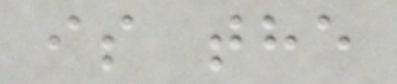is the
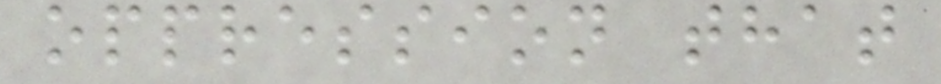oppression that
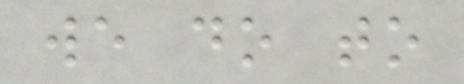we do to
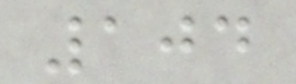104
